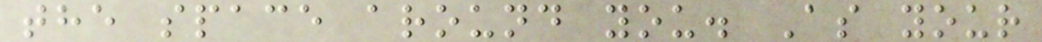the space around you. As your
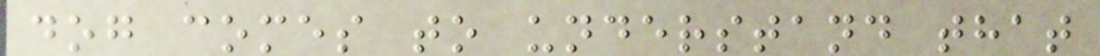dog comes to understand that
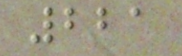221
